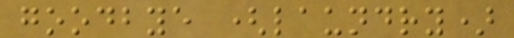goodbye (laundry)
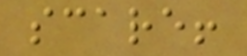scare!
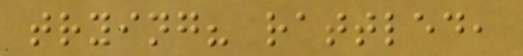trying? rattled,
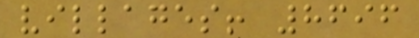villages! 8696
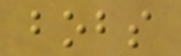bobs
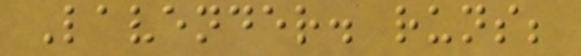Lavender. runs;
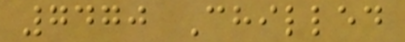7470 Chilled
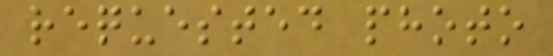requested photo
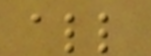all
